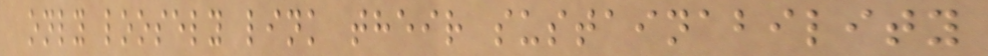only loosely link their sustainability
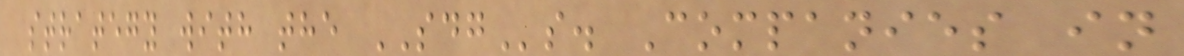strategy with the SDGs. Companies in
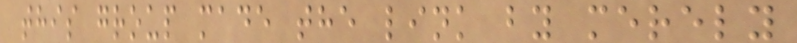this group made the link by merely
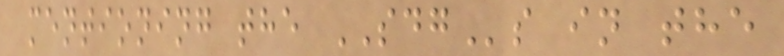mentioning the SDGs in the
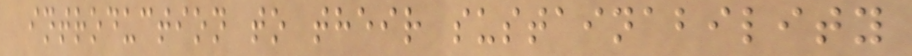introduction to their sustainability
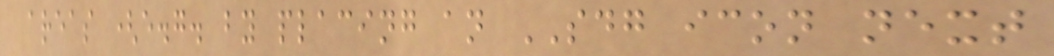areas (e.g. by placing an SDG icon next
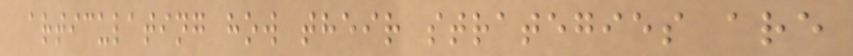articulating how their strategies are
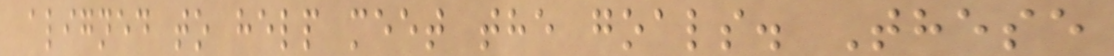aligned to help meet the goals. These
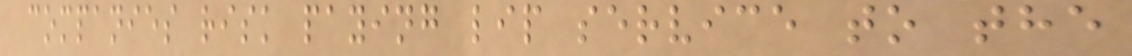companies risk paying lip service to the
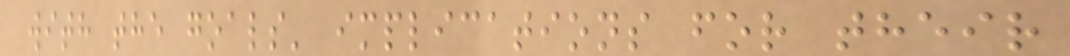with the goals' implications for their
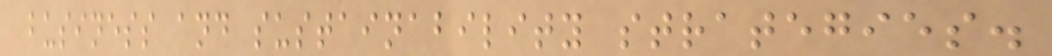business and sustainability strategies.
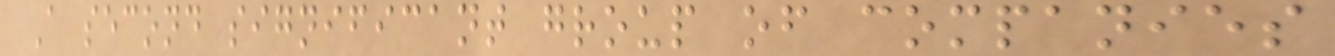A second significant group of companies
